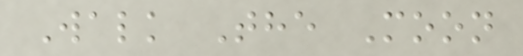Walk The Moon
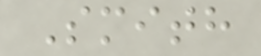Smith
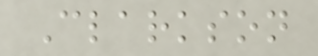Clarkson
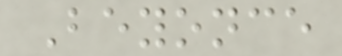Beyonce
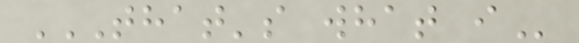THAT'S WHAT I
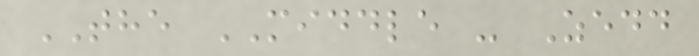THE MIDDLE - Zedd
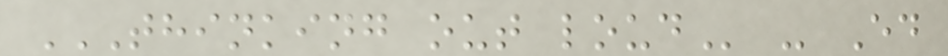THINKING OUT LOUD - Ed
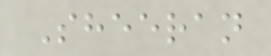Sheeran
